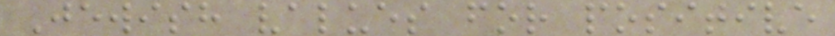Jewish values for positive
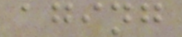aging
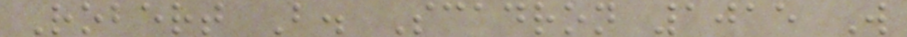Robert B. Scadron 1015 W
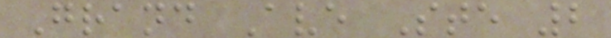Grand Ave Ste 2
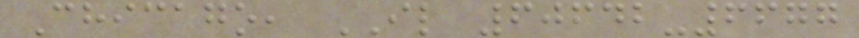Chicago, IL 60642-6677
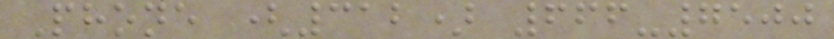Phone (312) 666-7500
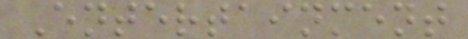Entertainment
